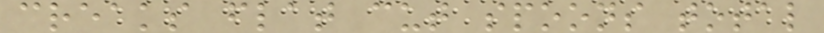creaks flat cut spoons total
